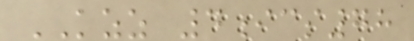KZZ 4ics78
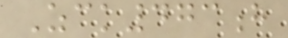Zck473h
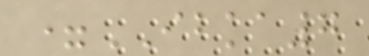=IBKA7
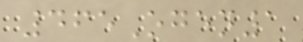465Ogen1
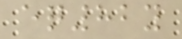eq82y
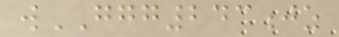wGGG243jz
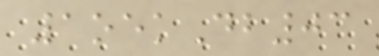1oekDb03
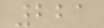221
